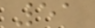51
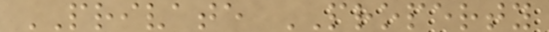PRIVATE PROPERTY
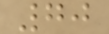70
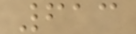613
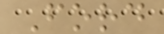Ford
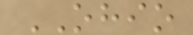OHIO
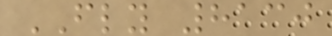FLY 8130
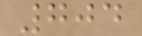704
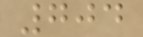704
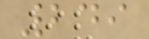249
